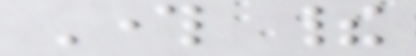Through their
